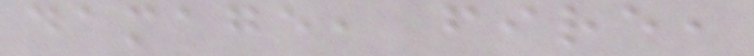damage, fire,
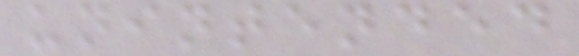unintended
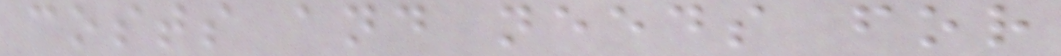costs and needs for
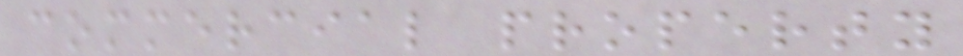commercial property
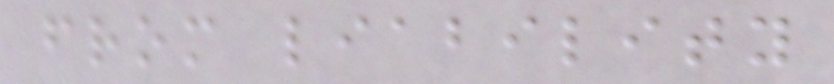from liability
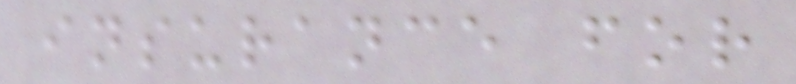insurance for
